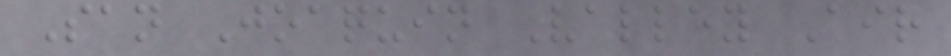San Joaquin Valley Air
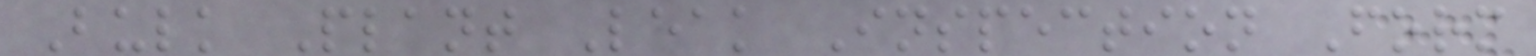Bulk Plant Leak Inspection Form
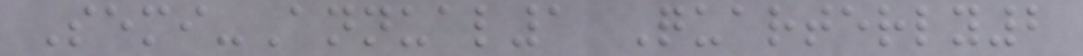Semi-Annual1 Quarterly2
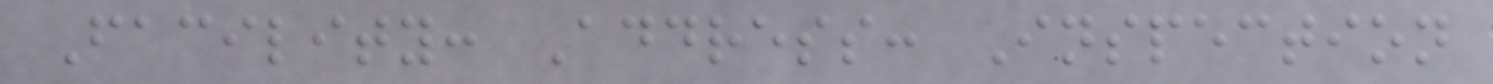Facility: Address: Inspection
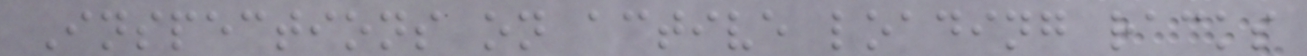Inspections on active loading racks
